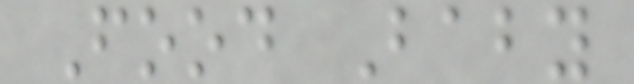Food Baby
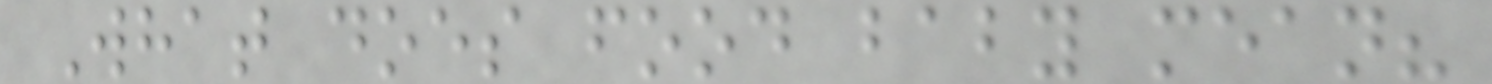What does food baby mean?
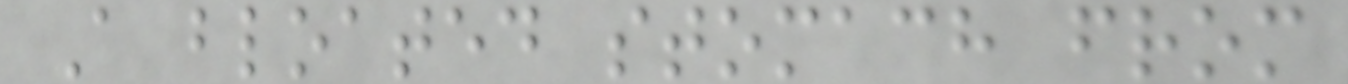A bloated stomach from
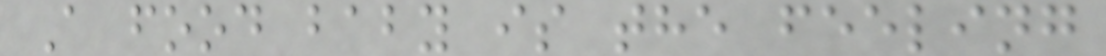A food baby is the feeling
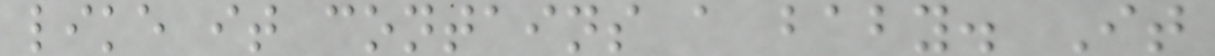like it contains a baby. It
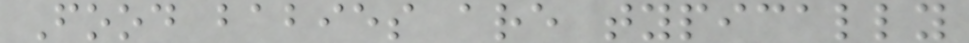Food babies are typically
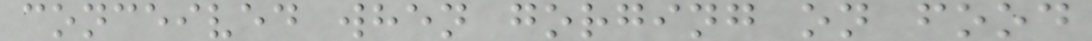conceived when gorging on food
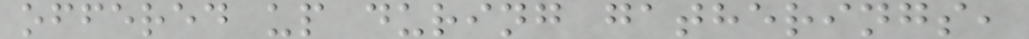offered up during gatherings,
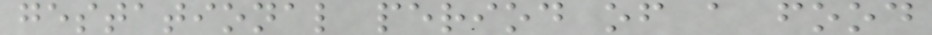gestational period of a food
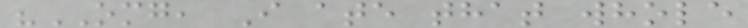"OMG, I ate that whole
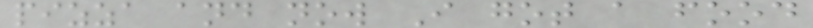pizza and now I got a food
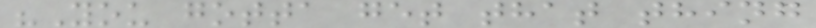"You gotta get that thing
